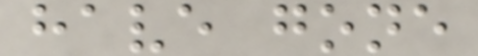have gone
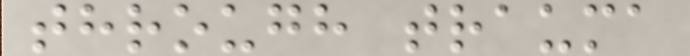through trauma
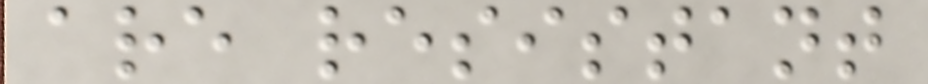are resistant
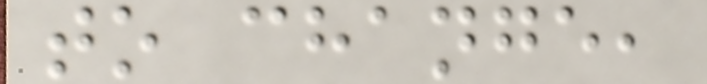to change,
